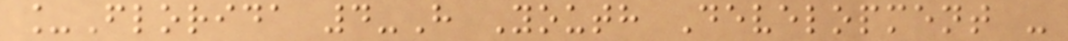_Florida 4-H Youth Development -
